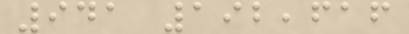941 192,616
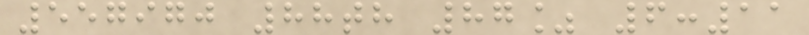557970 88th 87% 6:11
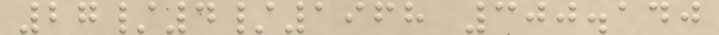27/4/1968 300.140
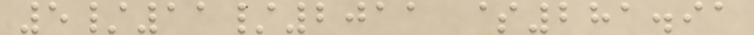5/11/2011 $281.91
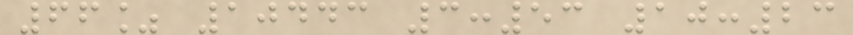66% 10443 3:53 10:23
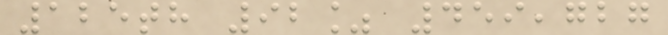125th 92% 459,727
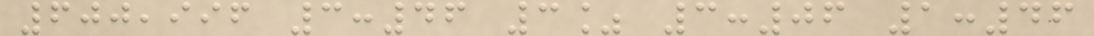600,996 3:46 3% 3:06 1:46
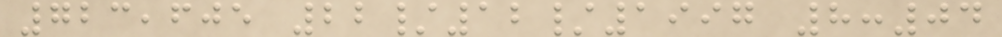723,605 22/12/1997 8:04
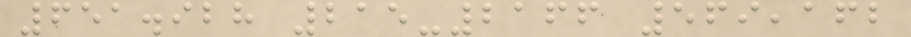651.928 215-2166 569,162
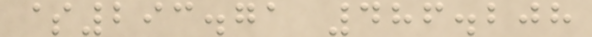$293.71 486.208
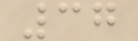37
